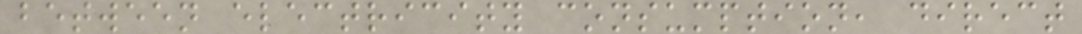between electricity consumption, direct
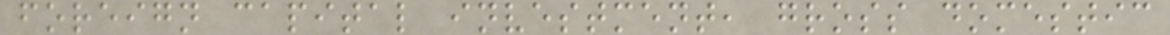foreign capital investment, gross domestic
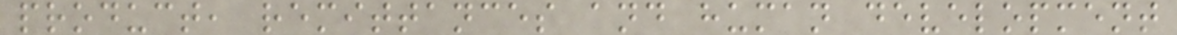product, remittances and human development
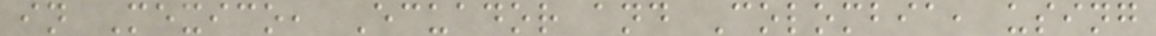in Mexico, Ecuador and Colombia, using
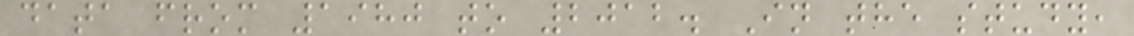data from 1980 to 2012. In the study,
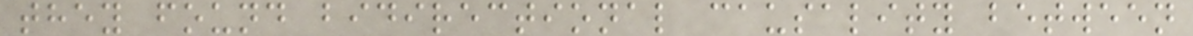they found bidirectional causality between
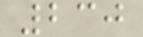230
